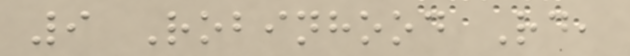9 Robinhood Rd,
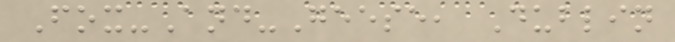Fox-And-Geese, Dublin
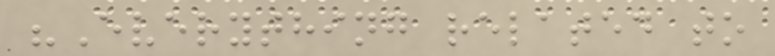"Everything related to
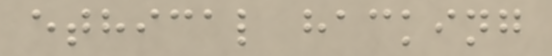ethical hacking
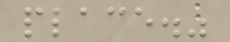place."
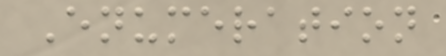Enumeration
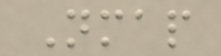Nmap
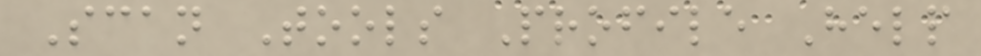Scan Tools Profile Help
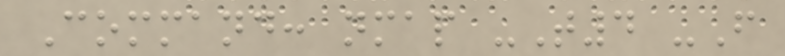Command: nmap -T4 -F
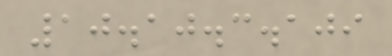10.10.3.109
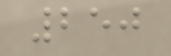250
